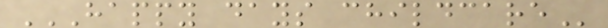HAPPY DAYS CHILDCARE
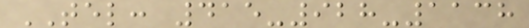TEL: 415-928-1138
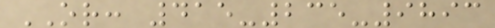OR: 415-235-9893
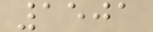1501
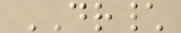DR\
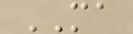MA
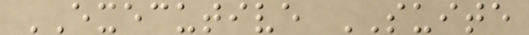EXECUTIVE SUITE
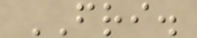FRI.
